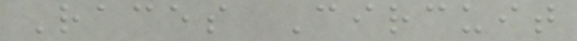Races Circuit
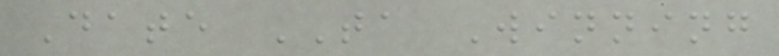Date TA Winning
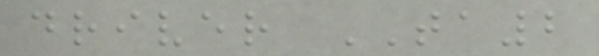driver TA2
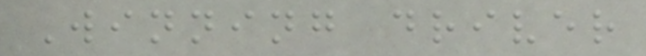Winning driver
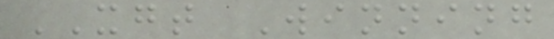XGT Winning
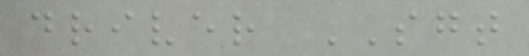driver SGT
